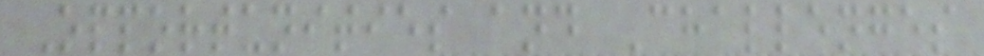Opportunities and Challenges
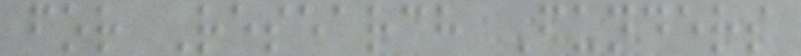for Research Funders
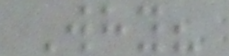Why?
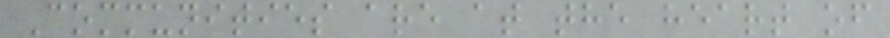Communities are at the heart of
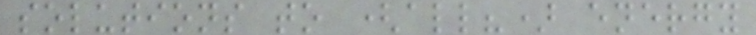solutions to (all?) energy
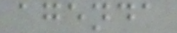agenda
